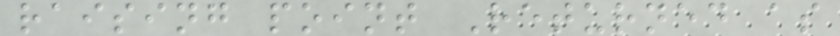raising point Returned as
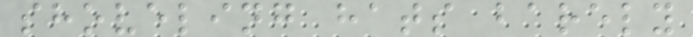shoveling hats barely
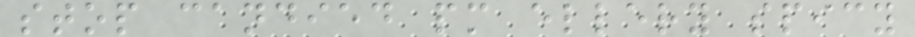stop candied pm ellery spicy
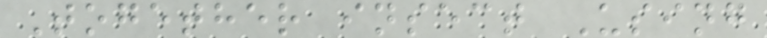Together insect Using
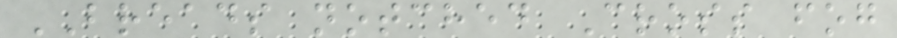BREADS notched Cross fog
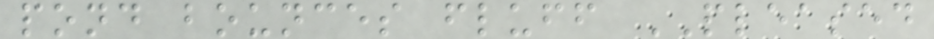pond bounces fluff PLEASED
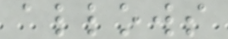allows
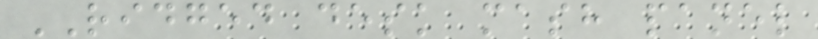RIDGED desk mash panel
